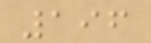196
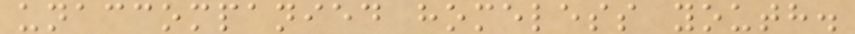unaccompanied homeless youth.
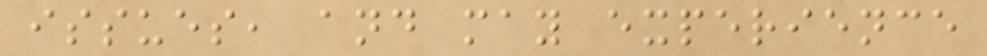issues, and may experience
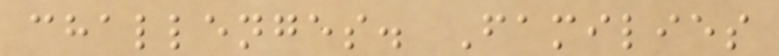challenges. Families
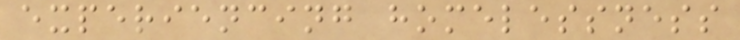experiencing homelessness
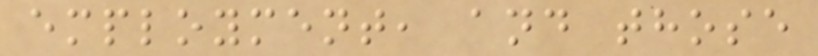employment, and those
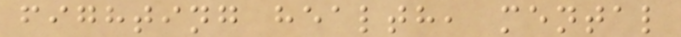fighting health, mental
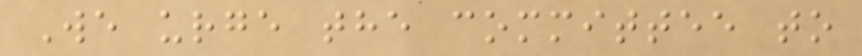We urge the committee to
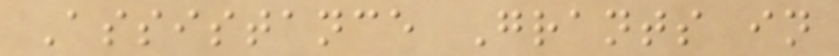Assistance Grants in
